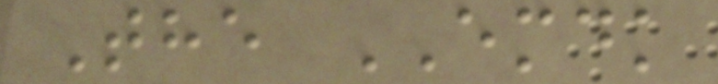The EMDK
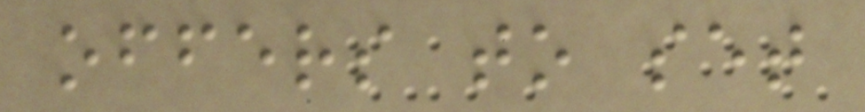offers to set
